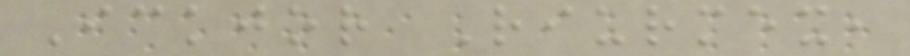Ickjor Riurmex,
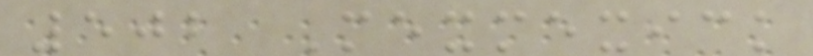502 Mexmexick
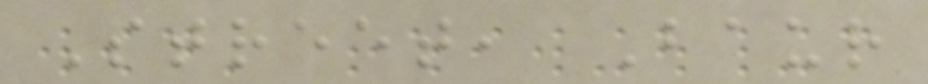Street, Baur
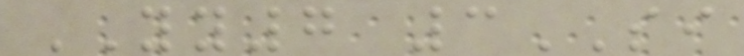YY7 3SI
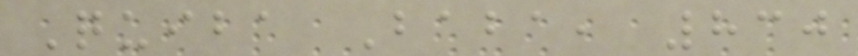Quiba Baba, 830
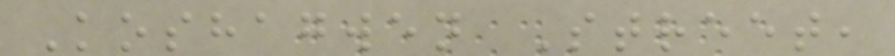Koshagwen Street,
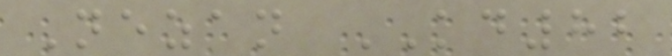Nezan KD82
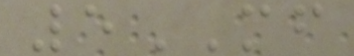5MF
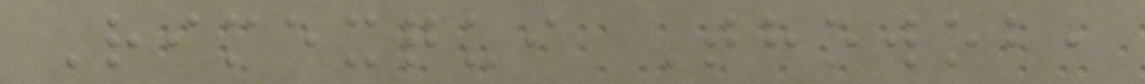Rimexqui Thowob,
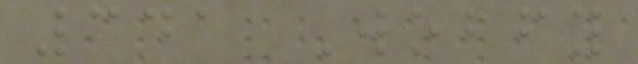341 Wobfy
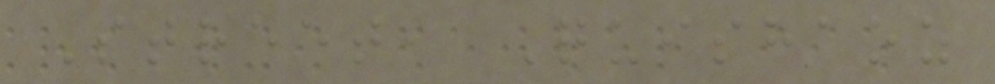Street, Quishaoz
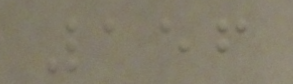156
